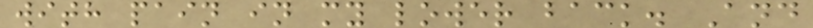with pain in my lower back. And
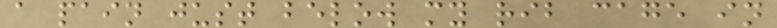a pain just below my rib cage in
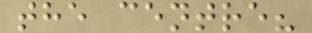the centre?
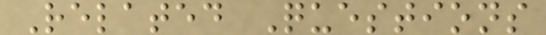Related Questions
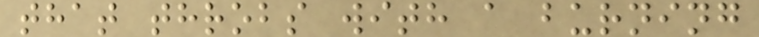that throbs with a burning
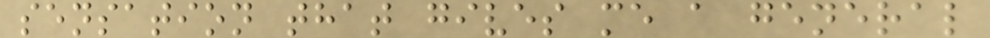sensation that gives me a general
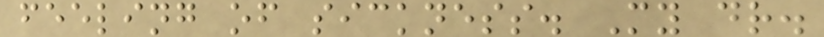feeling of sickness. My dr.
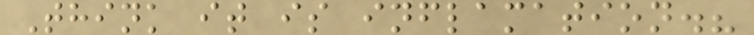Think it is inflamation.?
